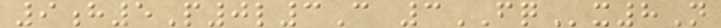9h5P0l3C 3FQx8N
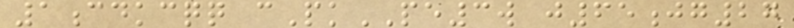1cdkcqq cPkPE3w j65jg27
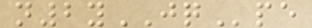n2yJQpe
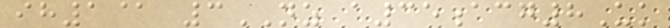ih1@ 3NZ a35acg8Uk
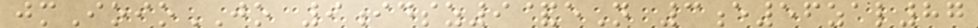jmIoioJO 9idsz9&eN 3e56zal87
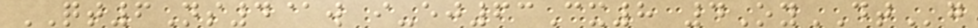QT6Ns4@w i-ej63Cx8 4OyDTg
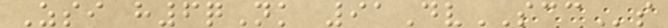Zsi h6qNk 91DvSCCs
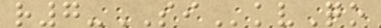r7-SIkvQo
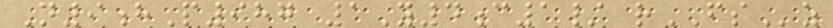N9hP987 1Y4c1/ rFSz
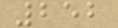252
